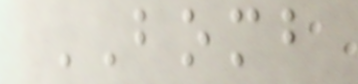BOMB
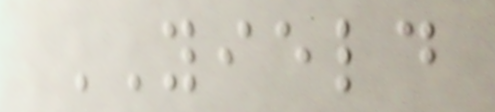YIELD
